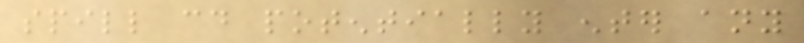spill could potentially enter any
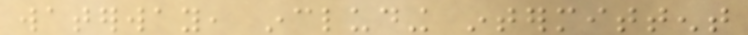waterway, including intermittent
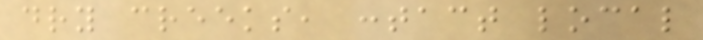dry creeks, contact local
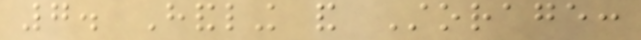7. Handling and Storage:
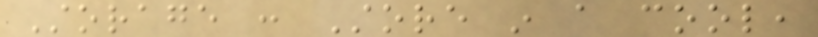Storage : Store in a cool,
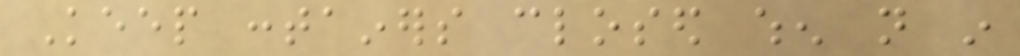Keep containers closed when not in
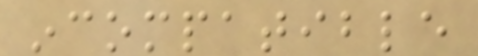incompatible
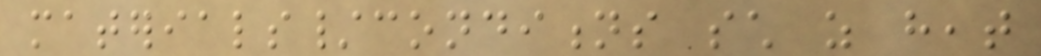materials/conditions such as heat
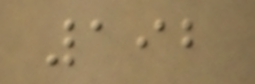192
